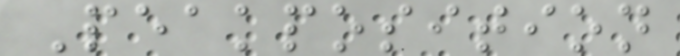Peakposition
